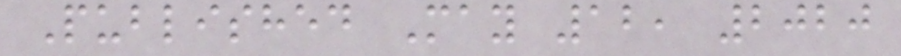Published May 12, 2020
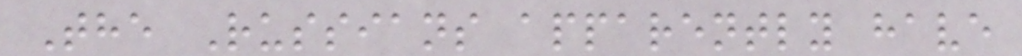The Russians apparently have
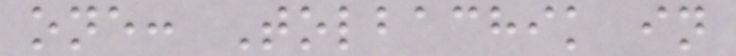one: Tolbachik in
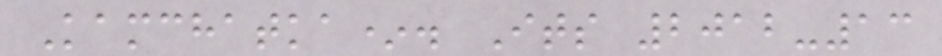Kamchatka*. Its 2012-13
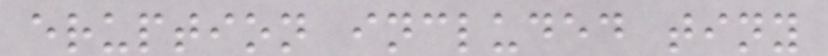eruption included tiny
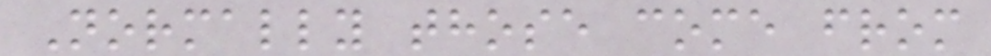Normally those come from
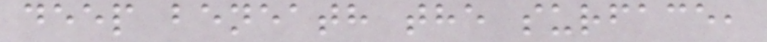deep beneath the surface,
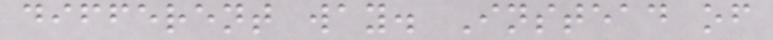different way. Instead of
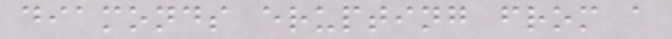diamonds erupting from a
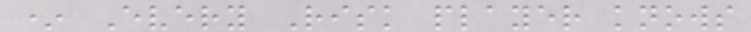* Every Risk player knows
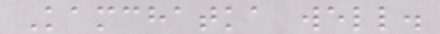Kamchatka well.
